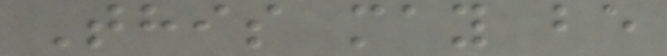This may be
